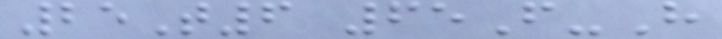25T6 65F-H
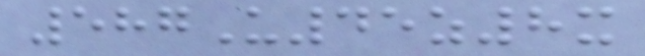587U45z8x
